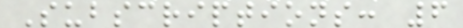Subscriptions: 6
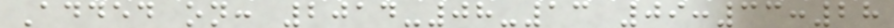Added on: 2014-08-13 09:33:28
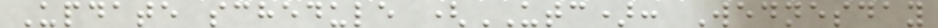Update schedule (UTC): Wednesday
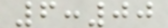6:00
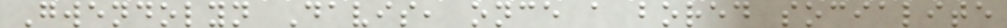Gwendolyn Davis, once a bored socialite
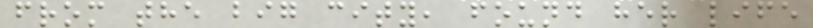from the big city, found her life
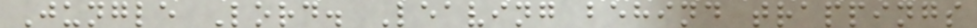Jungle Lord. Leaving behind trappings
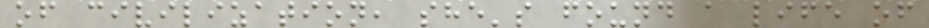of civilization, she's found a life of
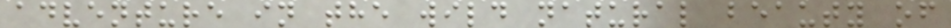adventure in the wild natural beauty of
